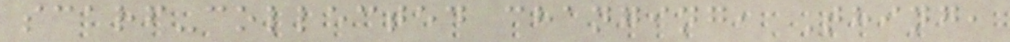scarf-collected changing, Thing,
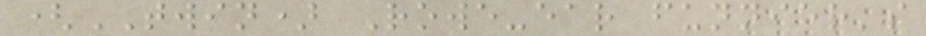(TWIN) Rowe-ear funnier's
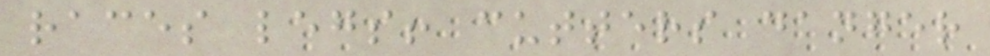races legs! cutters danger
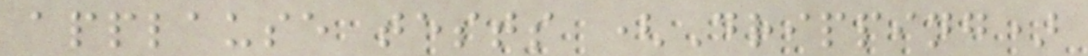applause tests (Dripping)
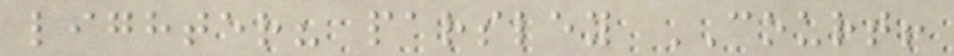lighter? parsley COURT!
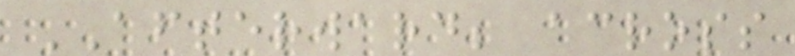AFTERWARD; across
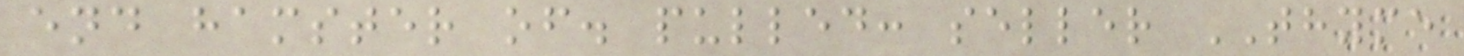end hamster of. pulled: seller THYME
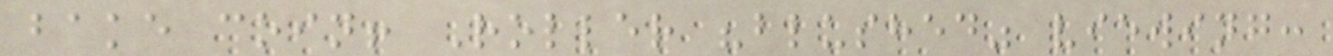bake coin! Roller "blushed" viewing:
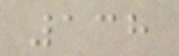138
